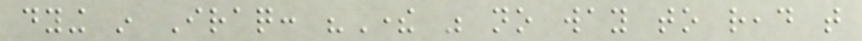dying in Iraq: "There was no way to read that
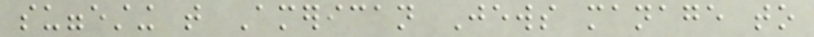suggesting that American Jews manage to
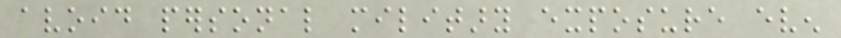avoid personal military exposure even
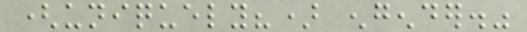(uniquely?) engender."
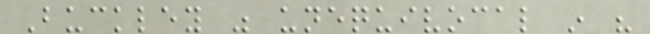Buckley was unequivocal in his
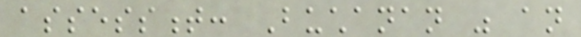assessment: Buchanan was an
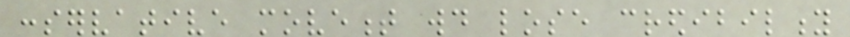conservative movement would lose credibility
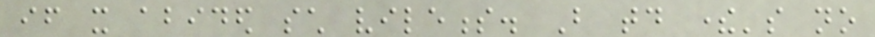if it abided such vileness. But today there's no
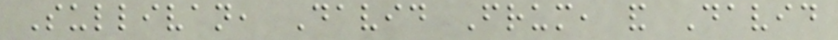Sullivan, David Frum, and David
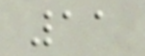11
